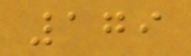179
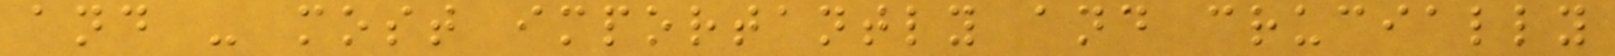and - most importantly and crucially
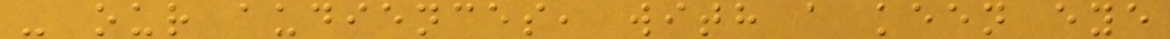- our audiences, with a keen eye
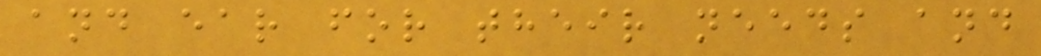and ear for their needs and
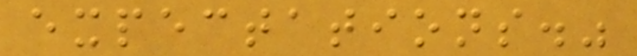expectations."
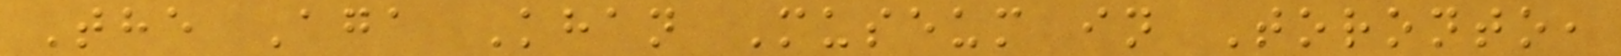The Aga Khan Museum in Toronto,
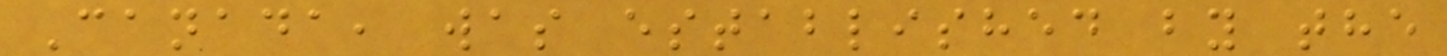Canada, was established by the
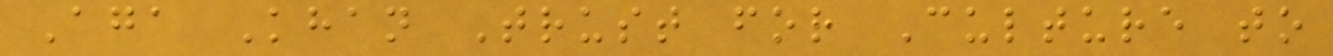Aga Khan Trust for Culture to
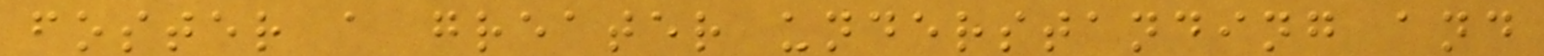foster a greater understanding and
